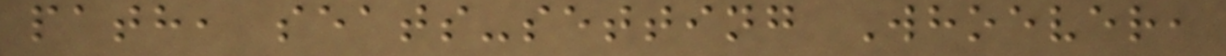path, seats-setting Whoever,
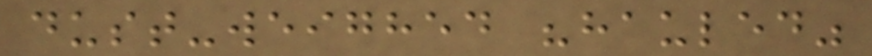dust-weighed "hauled"
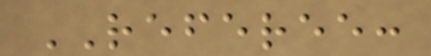REFEREE:
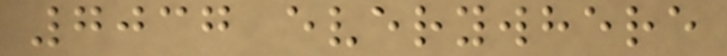7037 everywhere
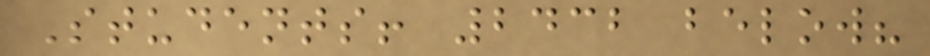Students! 2432 below?
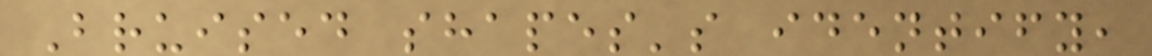Bruised shapes's identify,
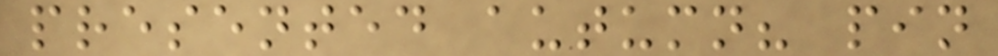presented autumn? pin
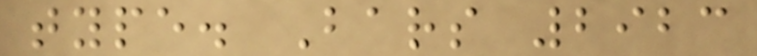type. Bars 2923
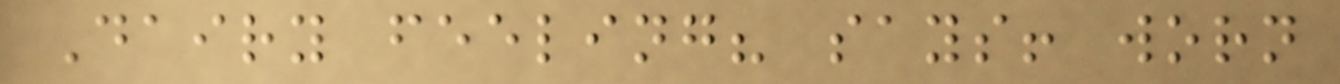Dairy feeling? says! worn
